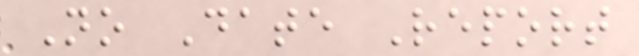No Date Report
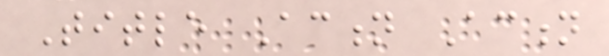Title Action Action
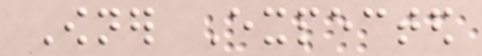Owner Expected
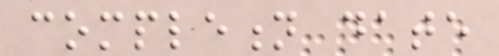completion date
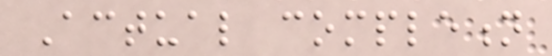Actual completion
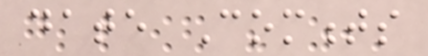date Comments
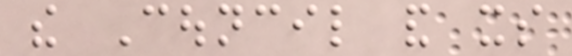the Council and its
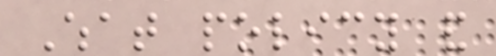What policy and
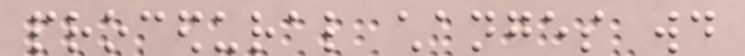procedural changes would
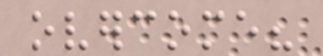overcome?
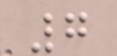7
